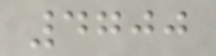4700
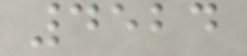4524
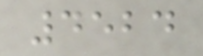4524
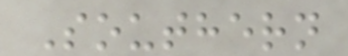Southern
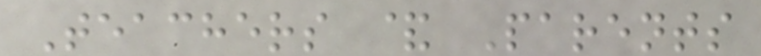Teachers & Parents
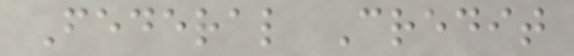Federal Credit
